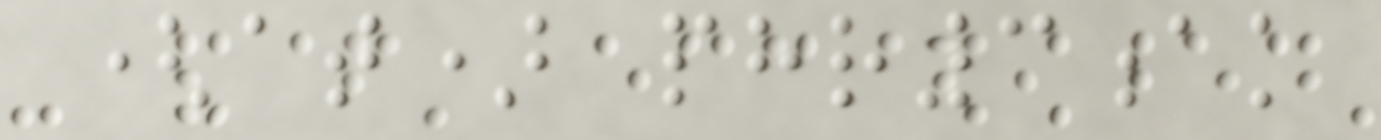(at) phr3ak
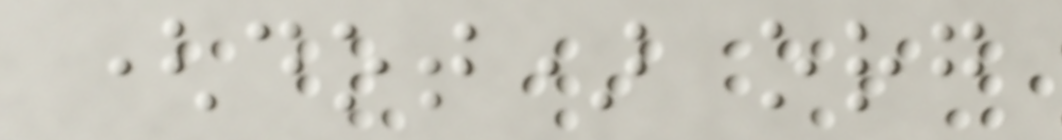(dot) org
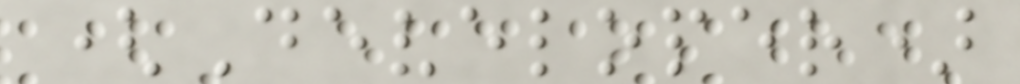(Developer)
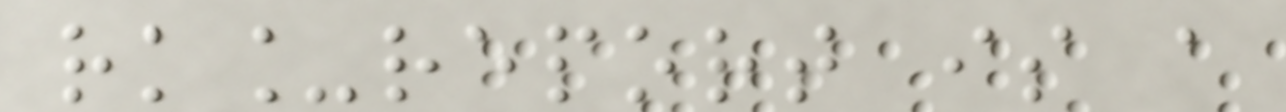rk_report is a
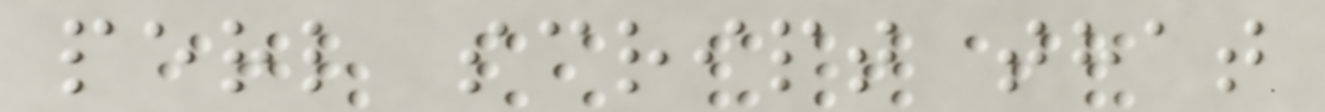perl script that
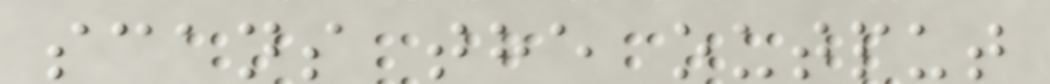scans the output
